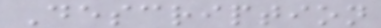Description
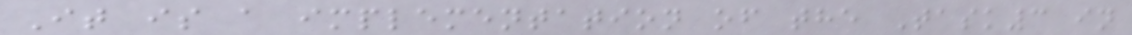It is a implementation of the Task3 in
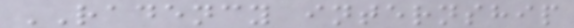RADENCY internship
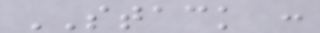STACK :
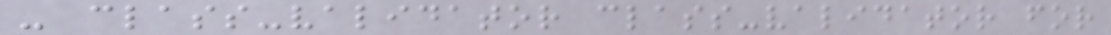- class-validator class-validator for
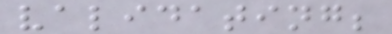validating;
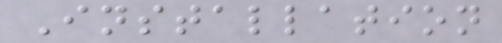Installation
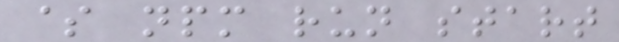$ npm run start
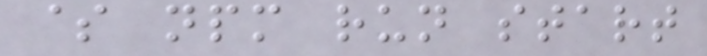$ npm run start
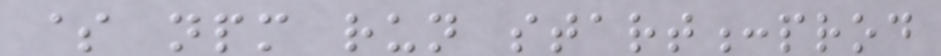$ npm run start:prod
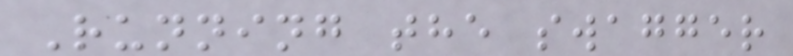Running the swagger
